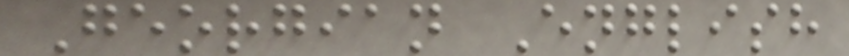Georgian English
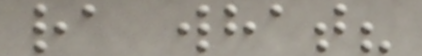ra what?
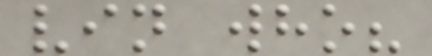vin who?
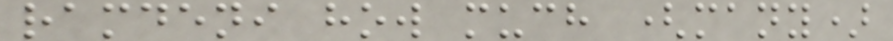ramdeni how much (many)
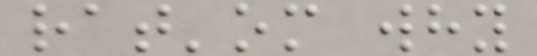rat'om why
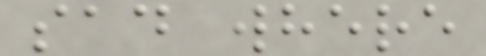sad where
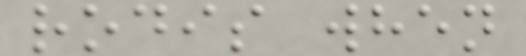rodis when
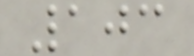103
